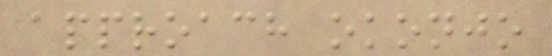approach okonjo
